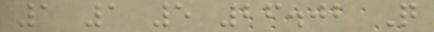1 1 5 26.02 Q
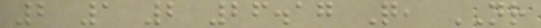2 1 2 26.17 Q, NR
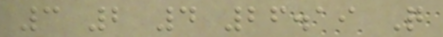3 2 4 26.19 Q
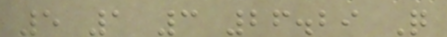5 1 3 26.29 Q
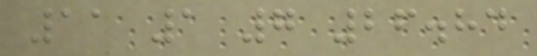11 1 7 26.84
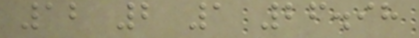12 2 1 26.98
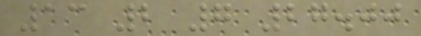13 2 7 27.00
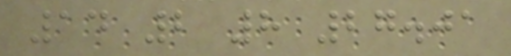14 2 8 27.01
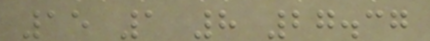15 1 8 27.37
